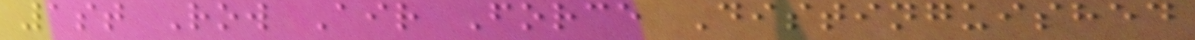1st Row Air Force Distinguished
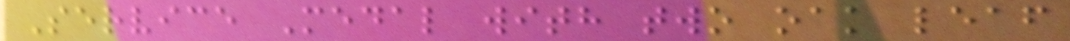Service Medal with two oak leaf
